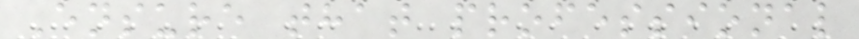Ensure that professional
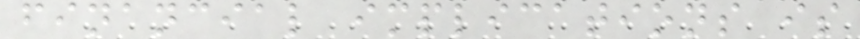financial implications is
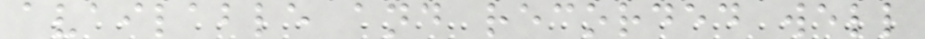available and recorded well
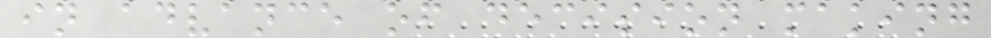in advance of decision making
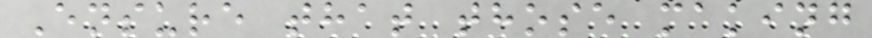Ensure that those making
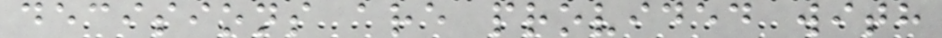decisions are provided with
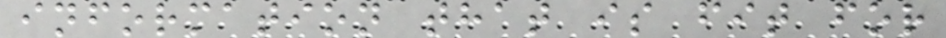information that is fit for
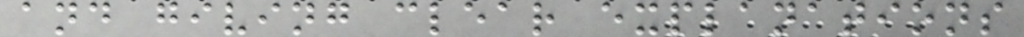and giving clear explanations
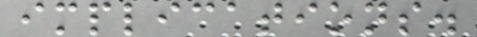implications.
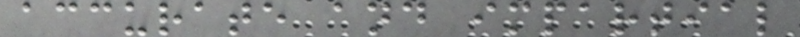accurate and impartial
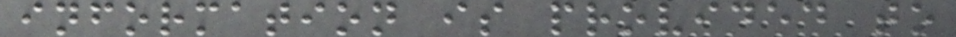information is provided to
